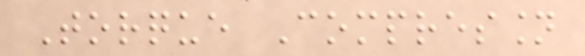Torque Compression
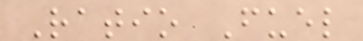Ratio Fuel
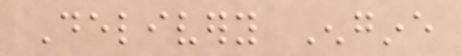Delivery Engine
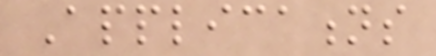Applications
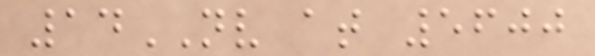14NV at 5600
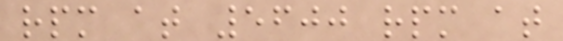rpm at 5600 rpm at
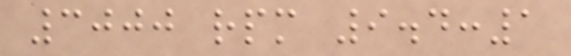3000 rpm 9.4:1
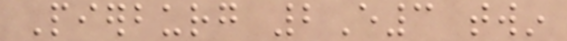Pierburg 2E3 twin
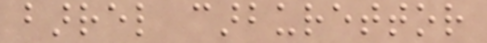barrel carburettor
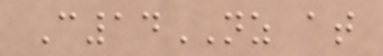C14NZ at
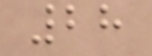28
